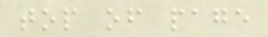top of page
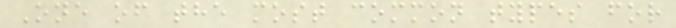One of the most common types for
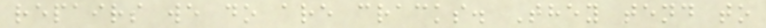repairs we do are cracks. They tend to
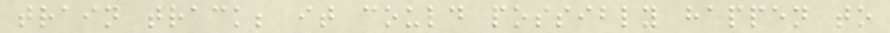train track; it could possibly happen to
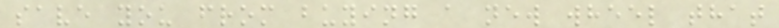save you from buying a new wheel that
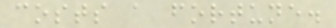costs a fortune.
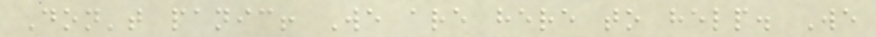Don't panic! We are here to help. We
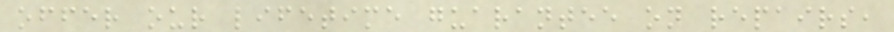offer our lifetime guarantee on repairs,
